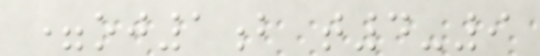=oj1b t4-9
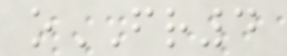oFR4
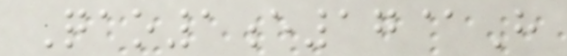Qao1e17@H
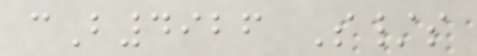cB4926 S/s
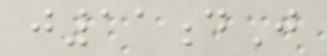j11dJ
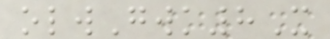olwGwk8X
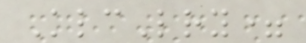KlcLry=
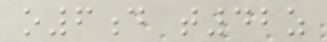o6d t42z
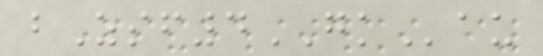bZsf4GKau
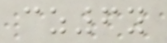cz6y
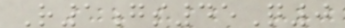R1gs45Q0
